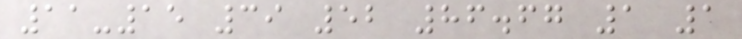11-15 39 52 86.67 1 1
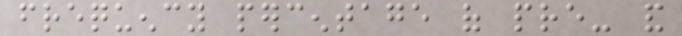frequency percentage of pre- and
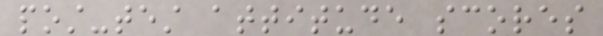post-test attitude scores
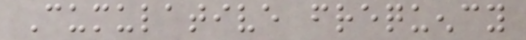Cumulative frequency
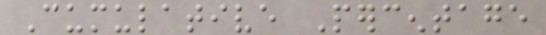Cumulative Percentage
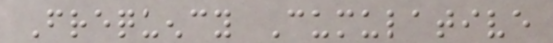Frequency Cumulative
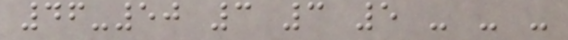46-50 3 3 5 - - -
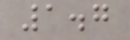1.7
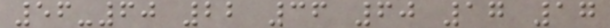56-60 22 36 60 17 17
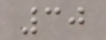30
